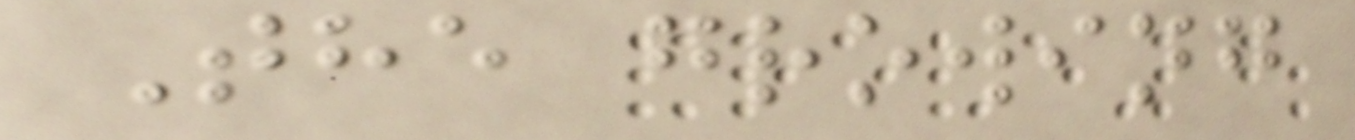The growing
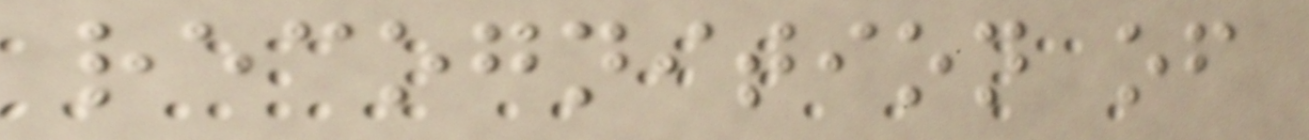recognition of
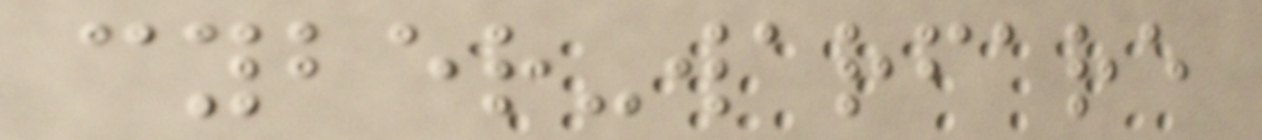cyber-warfare
